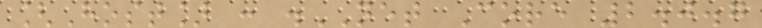[Host] : .NET Core 2.0.7
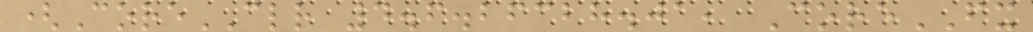(CoreCLR 4.6.26328.01, CoreFX
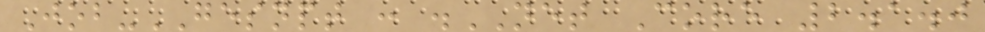Job-GESNPT : .NET Core 2.1.0
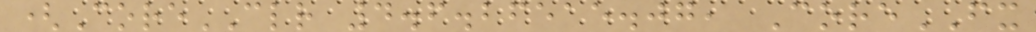(CoreCLR 4.6.26515.07, CoreFX
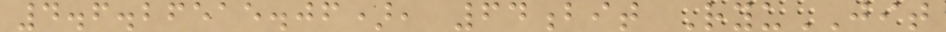4.6.26515.06), 64bit RyuJIT
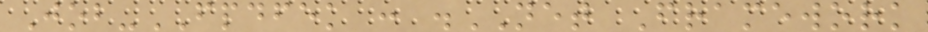Job-FPDFEK : .NET Framework
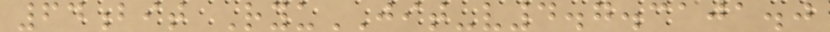64bit RyuJIT-v4.7.3101.0
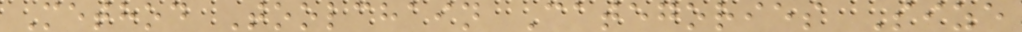Method Toolchain Categories Size
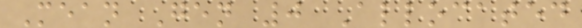Mean Gen 0 Allocated
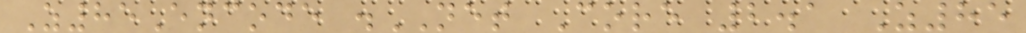Z85Encode .NET Core 2.1 Z85
